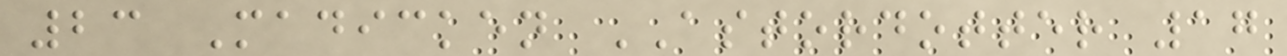23 Madicken ASTORDOTTER 17
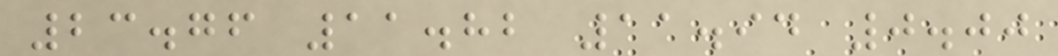23.76 11.82 11.94 0.00
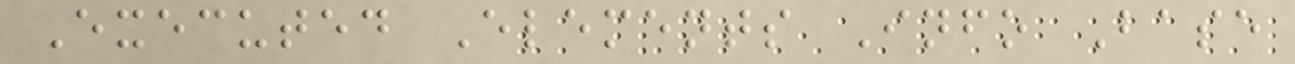Executed Elements Info Base
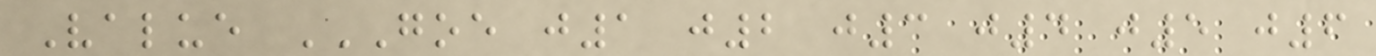Value GOE J1 J2 J3 J4 J5 J6
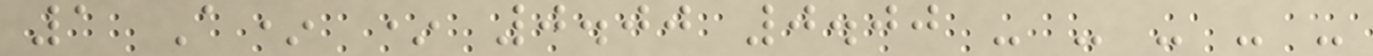1 A* * 0.00 0.00 - - - - -
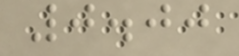0.00
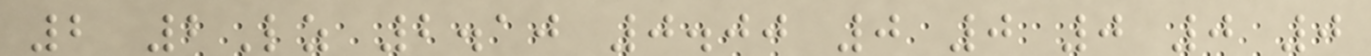2 2Lz 2.10 0.00 0 0 0 0 0
